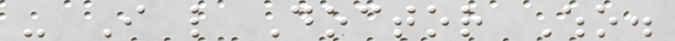- I like Doctor Who.
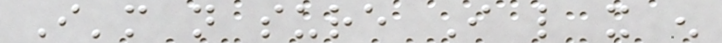I'm not sure I like it enough
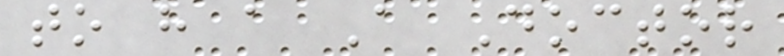to have a A Doctor
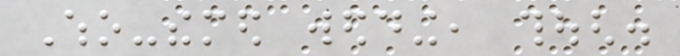Who-themed wedding, though.
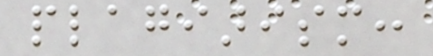plagiarism:
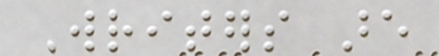Writers are
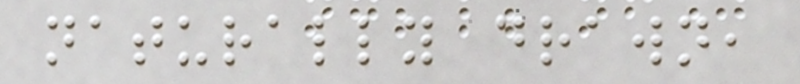naturally drawn,
